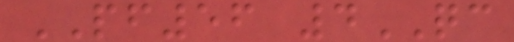PF56 4QC
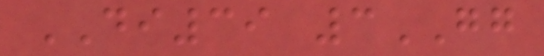DI39 3GG
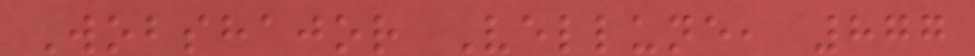Wobshajor Vellune, 877
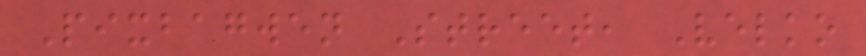Pixbagwen Street, Velko
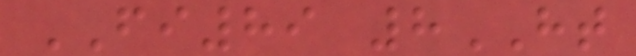FI89 8HT
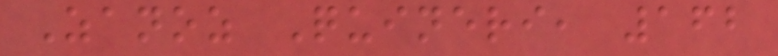Zanoz Quineri, 162
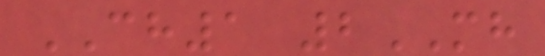CH1 2MH
